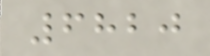6820
